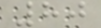80
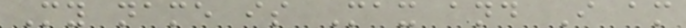My name is Max and I am
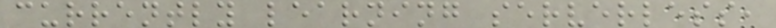currently learning serverless,
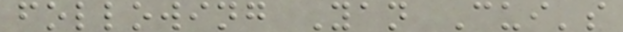following Yan Cui's
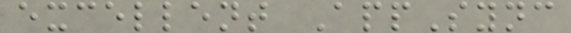excellent AppSync
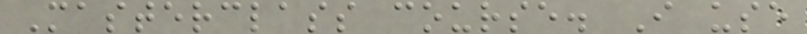Masterclass course. I use
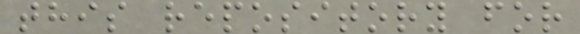this repository for
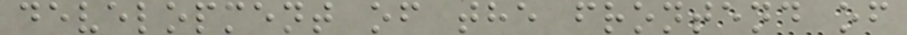development of the frontend of
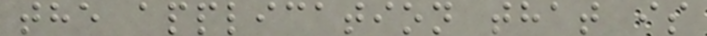the application that is
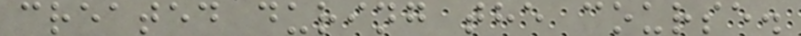created during the course.
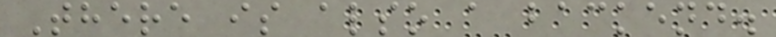There is also a backend.
